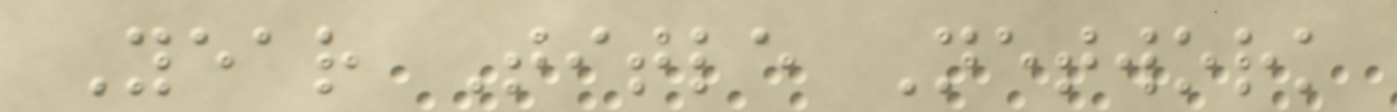Year Title Network
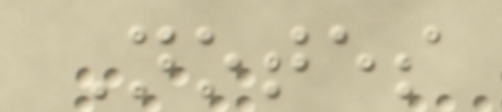Notes
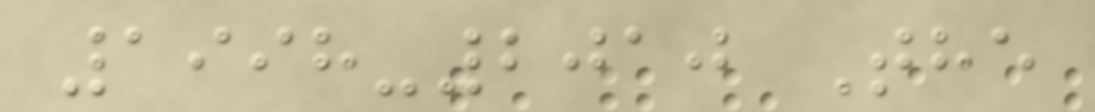1998-2010 The
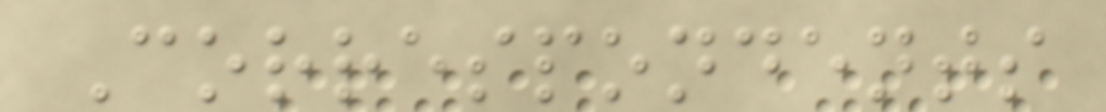Correspondents
